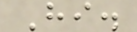Hi.
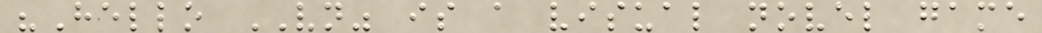"Hello VN" is a visual novel game
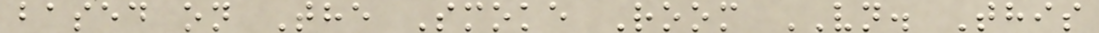based on The Smoke Room VN. This
